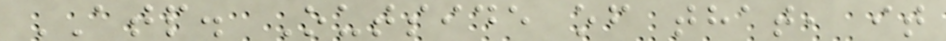ATP. Outside of that, it
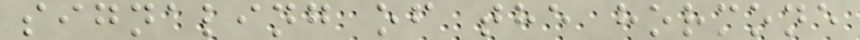signaling of the hormone
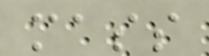mass
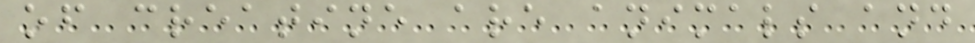of creatine are animals and
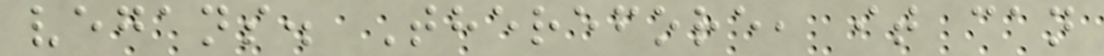vegans. Therefore, it can
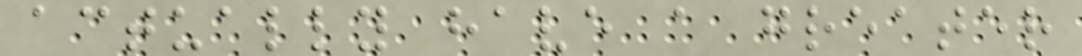actually have a greater
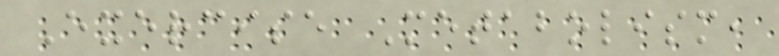Exercise Metabolism,
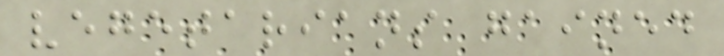vegetarians gained
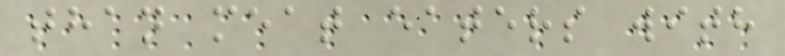than meat eaters with
